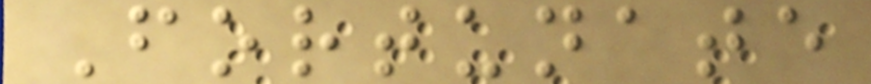Fortunate
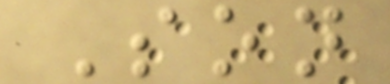Son
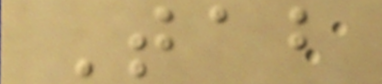Tab
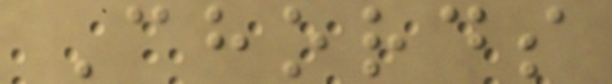Chords
